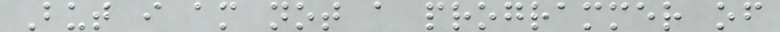But i am not a programmer of
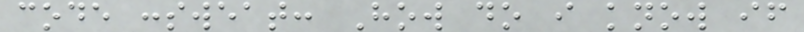code :sweat: How do i know if
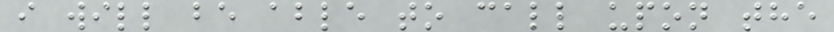i will be able to call upon the
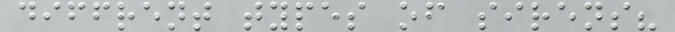diffrent types of sirens?
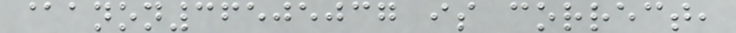@anon36505037 is correct,
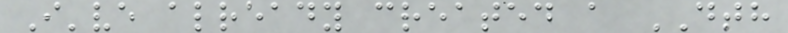I've already created a DTH
